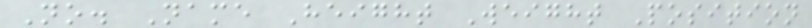No. Name Height Weight Position
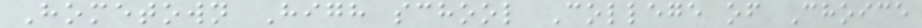Hometown High school College of Choice
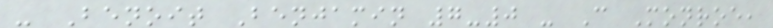- Benoit Benjamin 7-0 - C Monroe,
